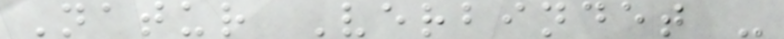Natur Verbindet -
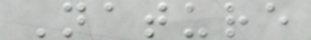Nature
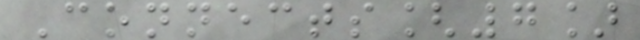Connects[7]
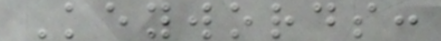Keywords:
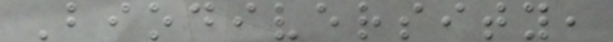Biodiversity,
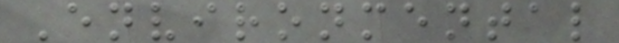Environmental
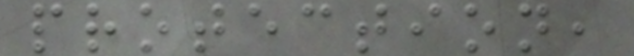protection,
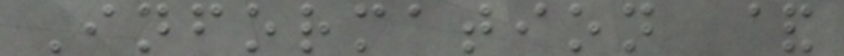Information &
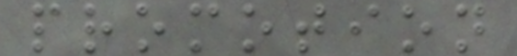promotion
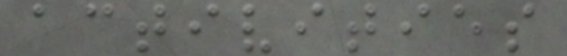activities
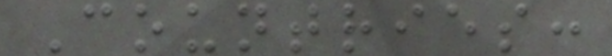Countries:
